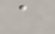a
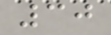30
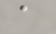a
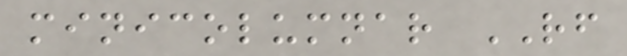minicolumnar RF
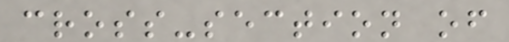cross-section of
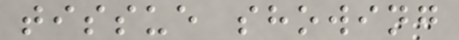tissue showing
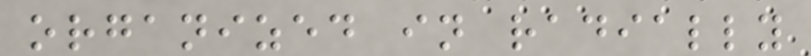organized in radially
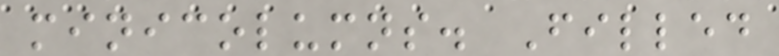minicolumns. Filled
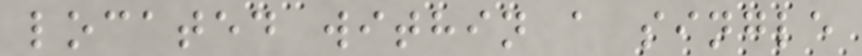located within a single
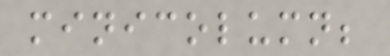minicolumn;
